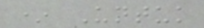* Untuk
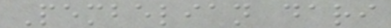Pembelian dari
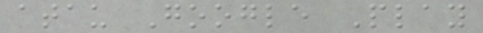atau Google Play
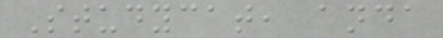Studycat, anda
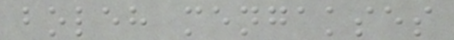boleh mengakses
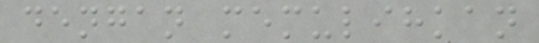dengan memulihkan
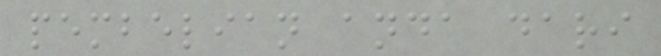pembelian anda dari
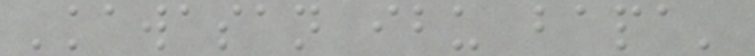'kawasan ibu bapa'
